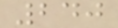240
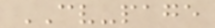CV-page
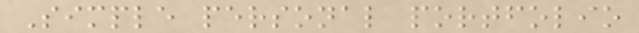Simple personal portfolio
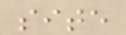site
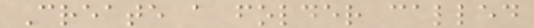Create a folder called
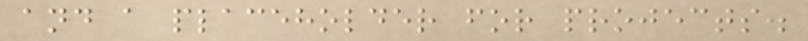and a placeholder for projects.
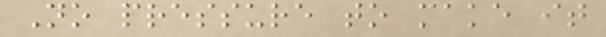No pressure to make it
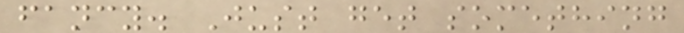fancy. Just get something
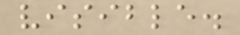visible.
